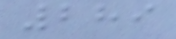289
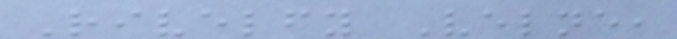Rivelfy Velne,
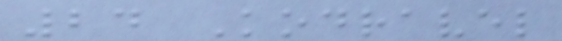24 Kodravel
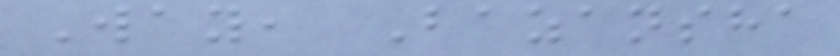Way, Bazansha
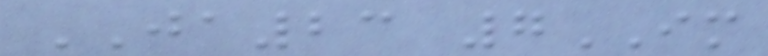JA23 7IM
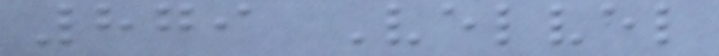879 Velvel
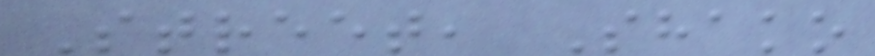Street, Shako
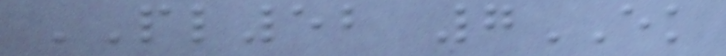PL52 7EK
